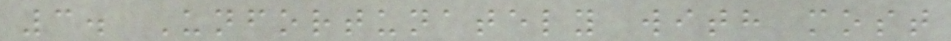3. Unfortunately with most
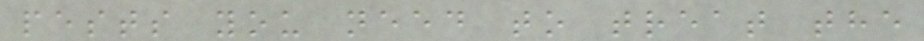pests you need to treat the
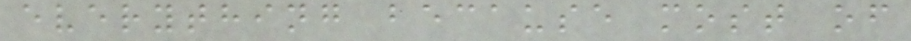everything because most of
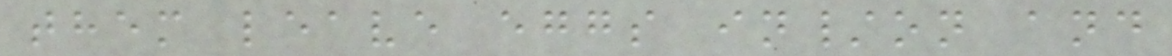them leave eggs in/on and
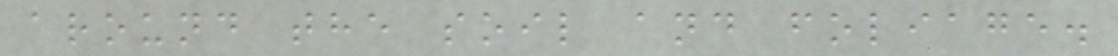around the soil and foliage.
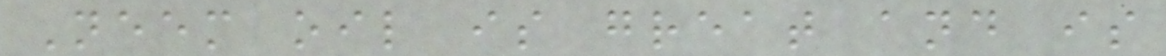Neem oil is great and is
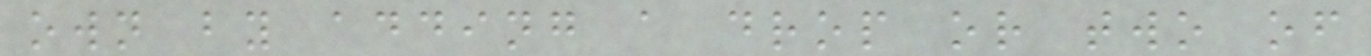own by adding a drop or two of
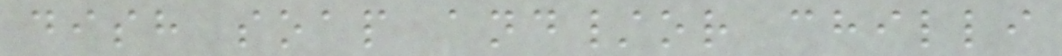dish soap and/or chilli
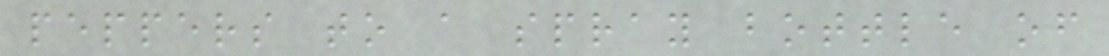peppers to a spray bottle of
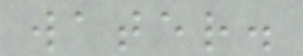water.
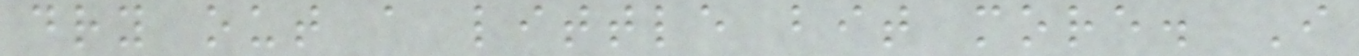dry out a little bit more. I
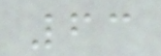63
